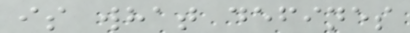is what defines
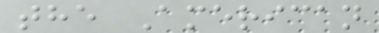the American
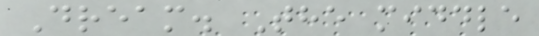Dream. The middle
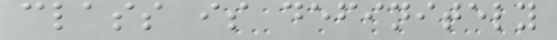class is definitely
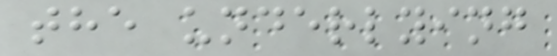the underlying
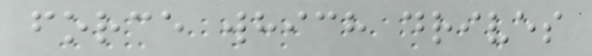force which drives
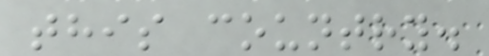this country.
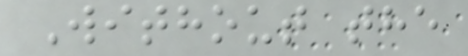Without the
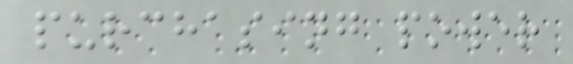purchasing power
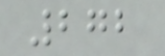272
